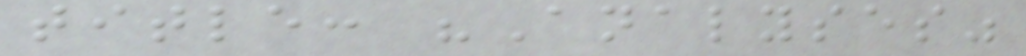title: "Analyses"
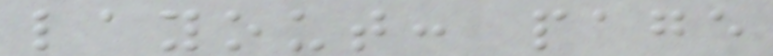layout: page
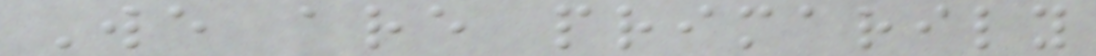We are primarily
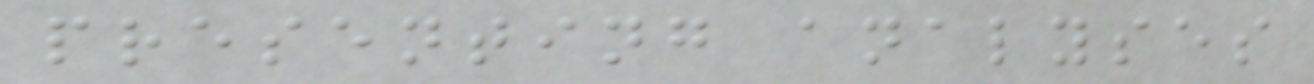presenting analyses
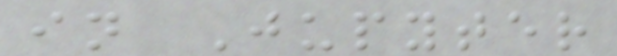in Jupyter
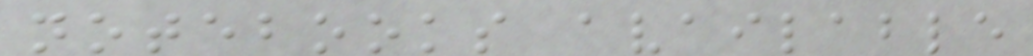notebooks available
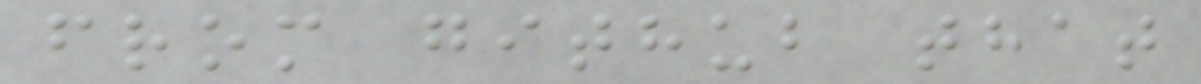from github that
